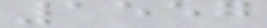1557
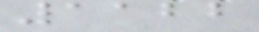1122
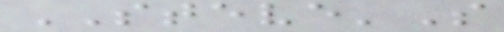STEVE'S
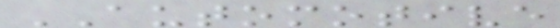AUTOMOTIVE
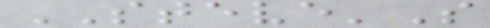STEVE'S
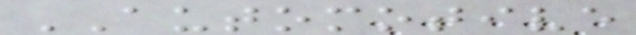AUTOMOTIVE
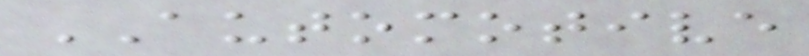AUTOMOTIVE
